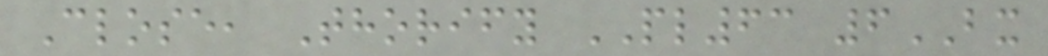Close, Thorify PL63 6BX
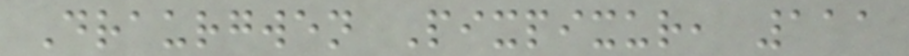Draurgwen Pixpixur, 111
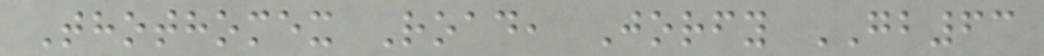Thothomex Road, Jorfy GB63
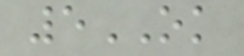5OK
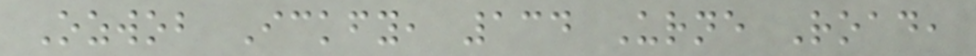Ozwob Ickfy, 134 Urne Road,
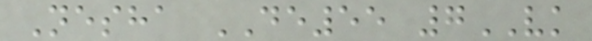Nesha DE55 7VK
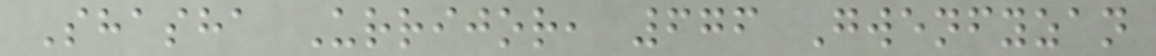Shasha Urrijor, 676 Gwenfyzan
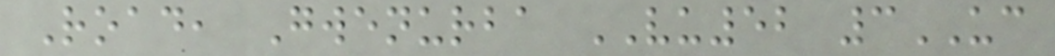Road, Gwenurba VU52 3UC
